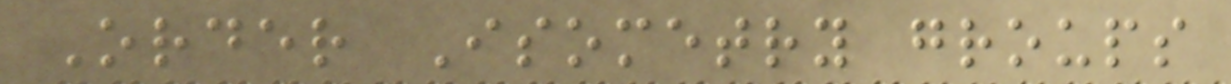Order Isometry groups
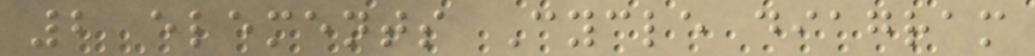2 elements Cycle diagram
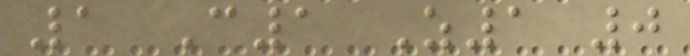1 C1 Z1 0
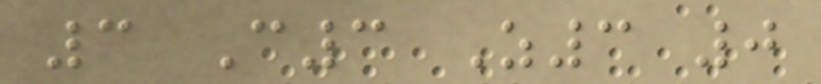3 C3 Z3 0
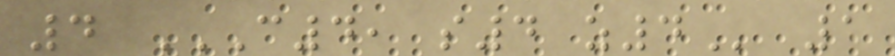4 C4, S4 Z4 1
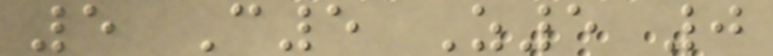5 C5 Z5 0
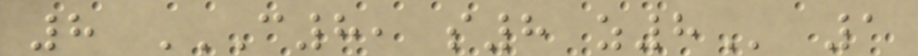8 C8, S8 Z8 1
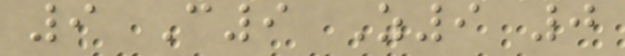9 C9 Z9 0
